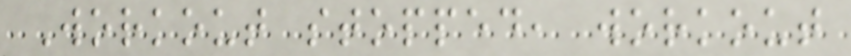Workout stopped, workout
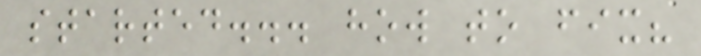started... how to fix?
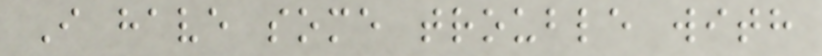I have some trouble with
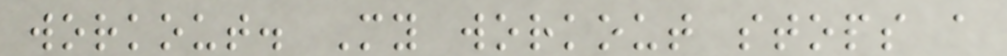workout. My workout stops a
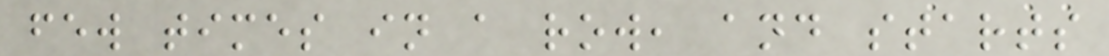few times in a row, and starts
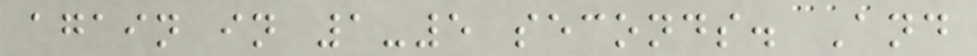again in 1-5 seconds. And
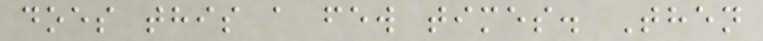does this a few times. Then
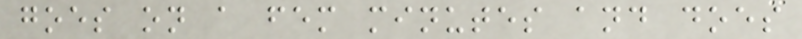goes on a fem minutes and does
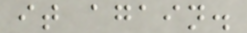it again.
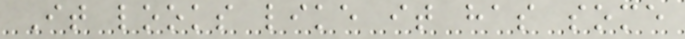It looks like it has some
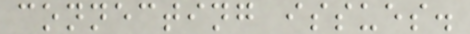connecting issues.
